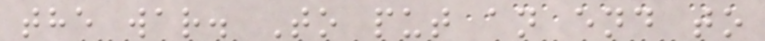the war. To put an end to
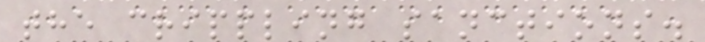the crippling sanctions.
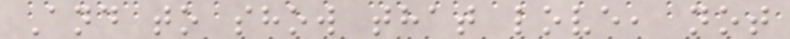And to show that love, not
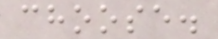choose.
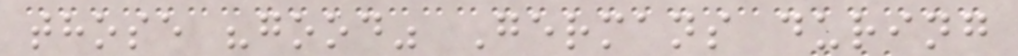those "good" Germans during
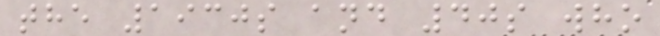the 1930s and 40s who
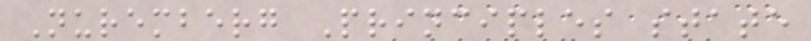Nuremberg Principles state
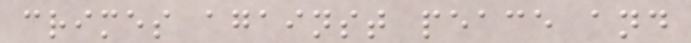crimes against peace and
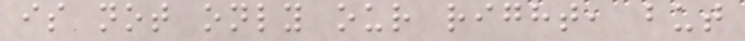is not only our right, but
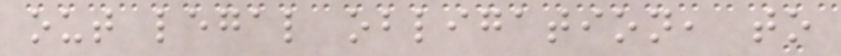out legal obligation, to
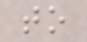to
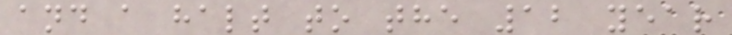and a halt to the 12 year
